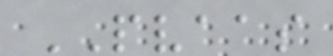PVAAS
